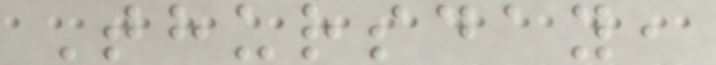Thursday,
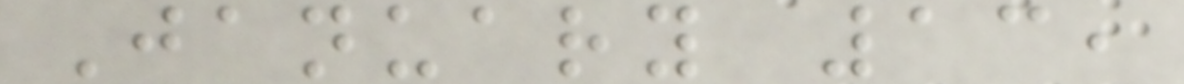January 13,
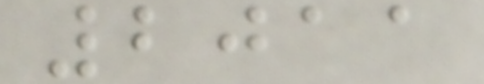2011
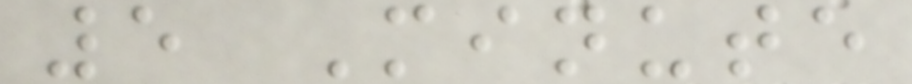5 Minute
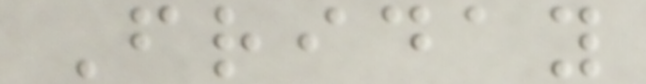Friday
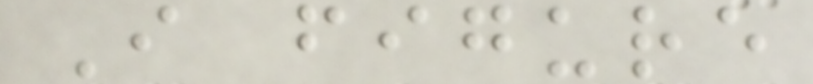I figure
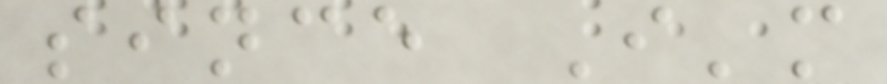since I'm
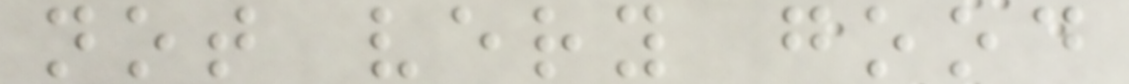not very good
